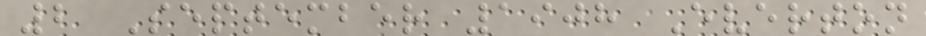2 September 1908 Everton
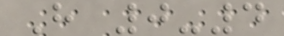H 0-4
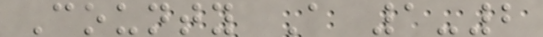County A 1-2
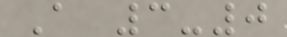A 3-0
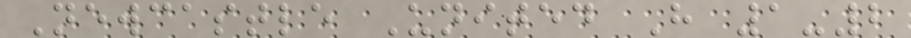Newcastle United H 1-2
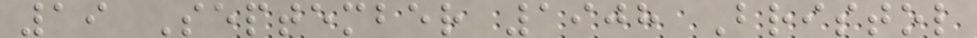19 September 1908 Bristol
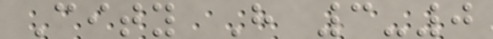City H 3-0
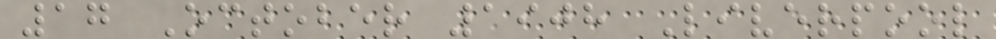17 October 1908 Liverpool
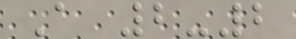A 2-2
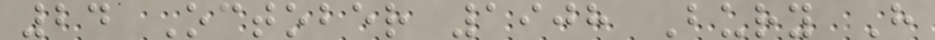24 October 1908 Bury H
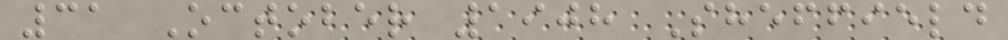31 October 1908 Sheffield
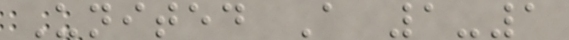United A 1-1
